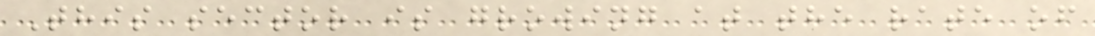This sector is growing at the rate of
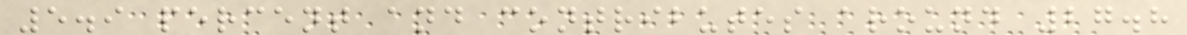5.9 percent and contributes around 27.8
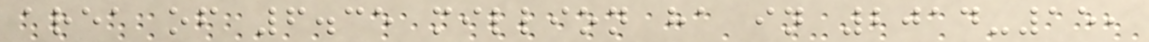area of 6.35 million ha in 2014-15,
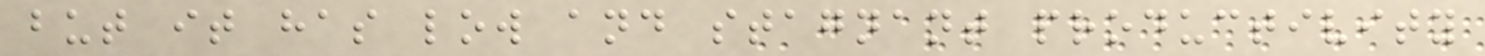but it has low and stagnant productivity
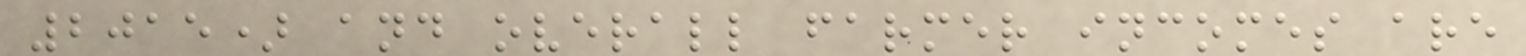2015) and overall farmer incomes are
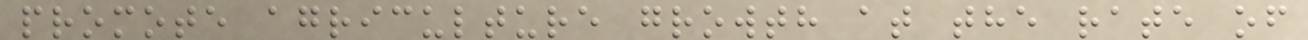promote agriculture growth at the rate of
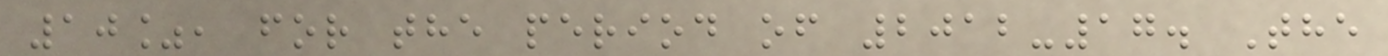10%, for the period of 2012-17. The
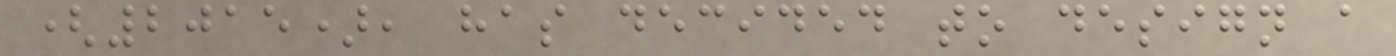(2015), has decided to design a
